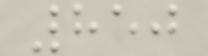850
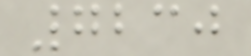7230
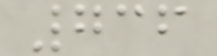736
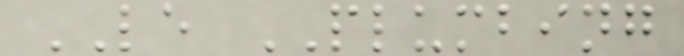LE PLUMBING
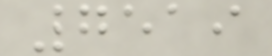7519
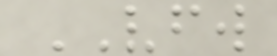VFW
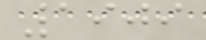1909
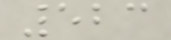523
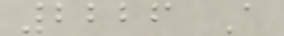2226 A
